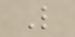L
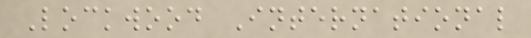Lockwood International
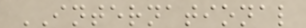INTERNATIONAL
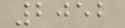2052
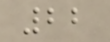22
